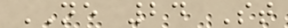NE 24 St
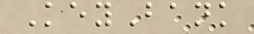KeyBank
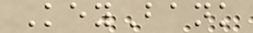KeyBank
